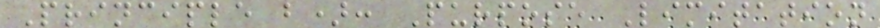Principle b): Purpose Limitation
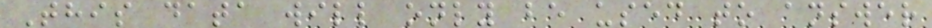This data will only be used to answer
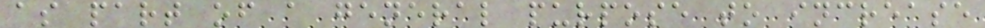as part of a general purpose to increase
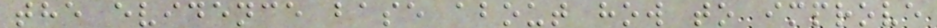the evidence base about how to improve
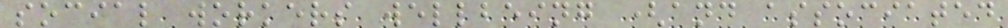social workers wellbeing (and associated
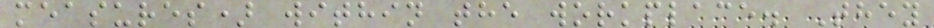measures) within the workplace. They
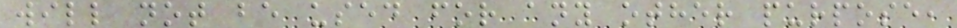will not be used for any other purpose,
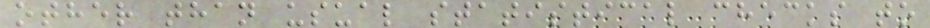other than usual statistical checks to
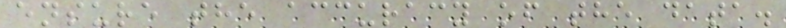ensure the accuracy of the data.
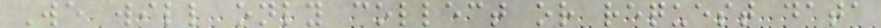We will only collect or request data
